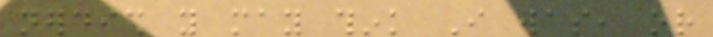nerdish you may think I was, or
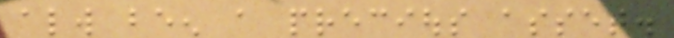always been a precious asset.
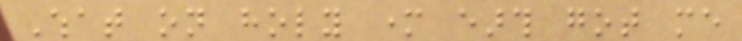What on holy mother earth got me
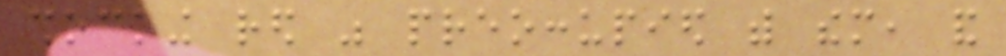shocking red was preoccupied with them, and
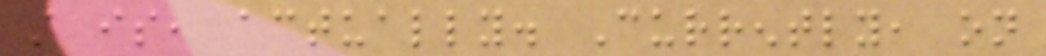still is, actually. Currently, on
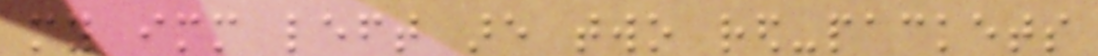my immediate left are two red-packets
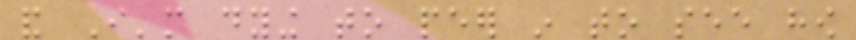and I'm dying to peer in to see how
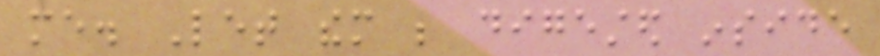me. Let them be digested inside
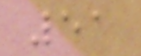51
